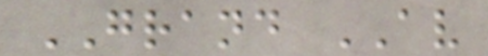GRAND AV
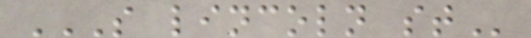S LINCOLN ST
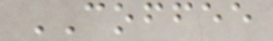COFFEE
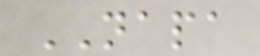NAPA
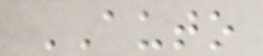AUTO
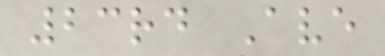23rd Ave
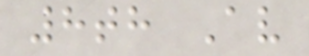8th Av
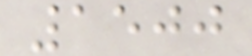1500
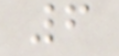6
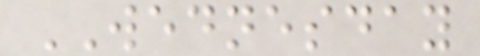WEDNESDAY
